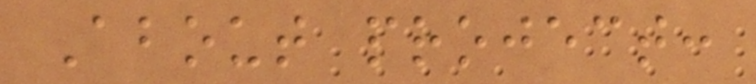About project:
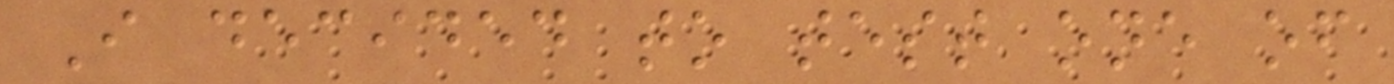I decided to test one of
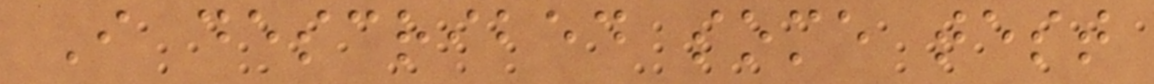I described some test
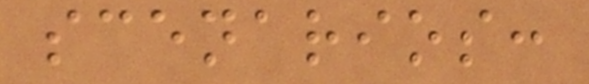scenarios:
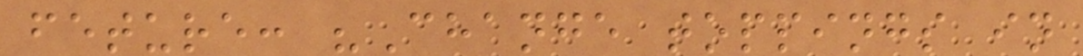feture: "Change toppings in
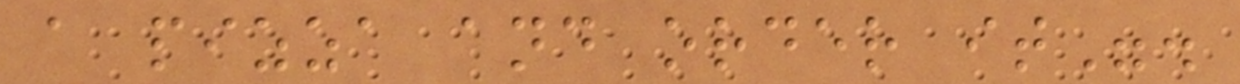a pizza and order it".
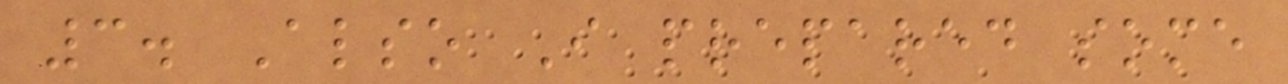3. Also I prepared some
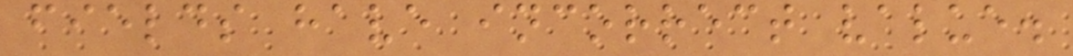fields have incorrect value.
